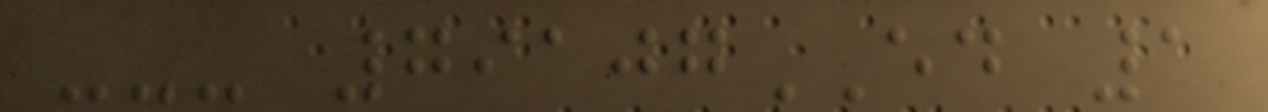--- 79107ED 1
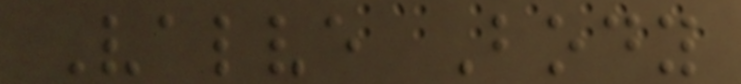Valve Body
